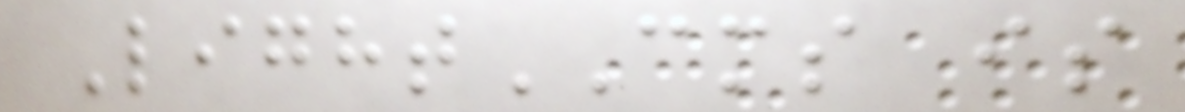LightCMS is
